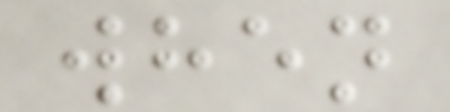when
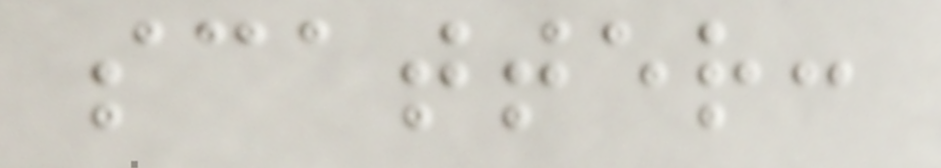scatter:
